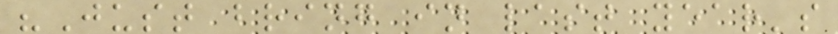"Just bring in last year's
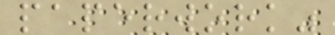paperwork"
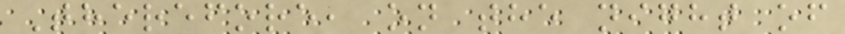Therefore, on the night of
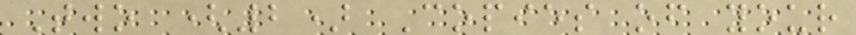Two (2) Copies of your
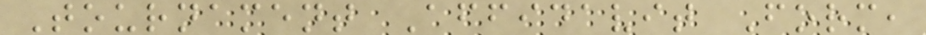Tournament Affidavit Form,
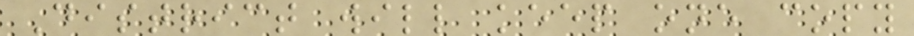District will keep one copy
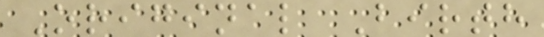Original Birth
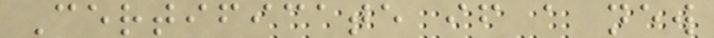Certificate if a new
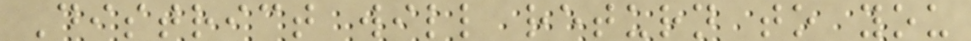District will return to you
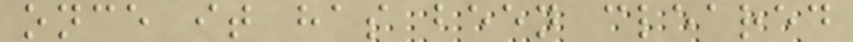once it has been cleared
